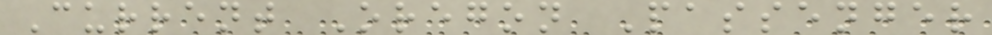Current Oregon Passenger
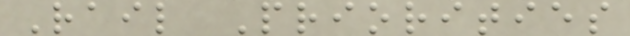Rail Priorities
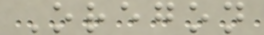Oregon
